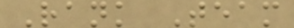Rank Team
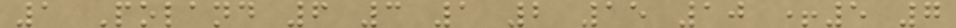1 Poland 6 3 1 2 15 10 +5 7
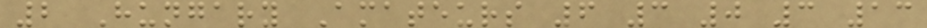2 Hungary Amateurs 6 3 0 3 13
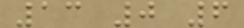13 0 6
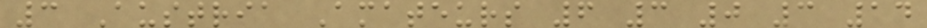3 Austria Amateurs 6 3 0 3 14
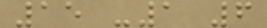15 -1 6
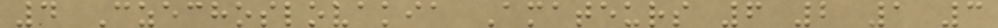4 Czechoslovakia Amateurs 6 2 1 3
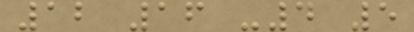12 16 -4 5
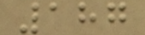187
